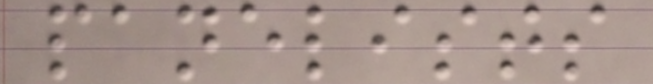panelists
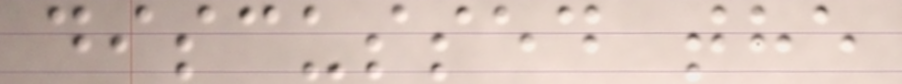discussed the
